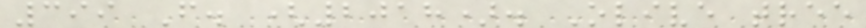399 F. (2018). Olive tree
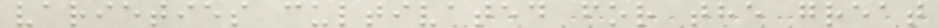varieties cultivated for the great
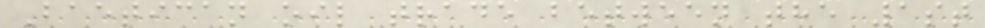Baetican oil trade between the 1st
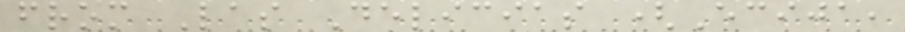from Las Delicias (Ecija,
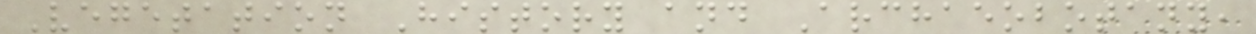Vegetation History and Archaeobotany,
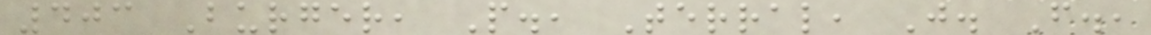403 Burger, P., Terral, J. F.,
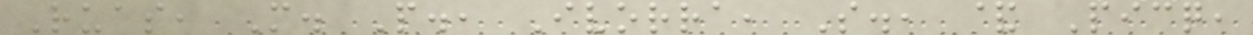Ruas, M. P., Ivorra, S., & Picq,
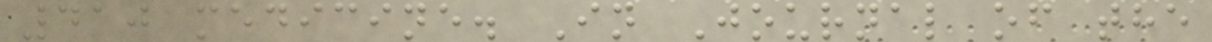410 medicine. In Journal of the
